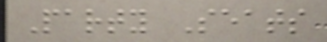Party Seats
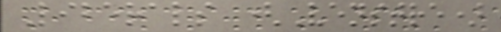Liberals (Venstre)
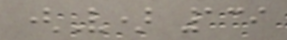(V) 139
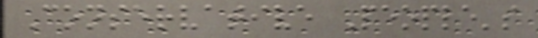Conservative People's
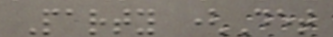Party (Det
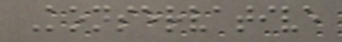Konservative
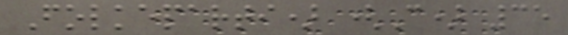Folkeparti) (C) 35
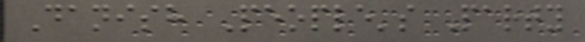Danish People's Party
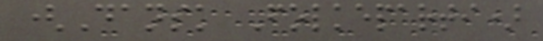(Dansk Folkeparti)
